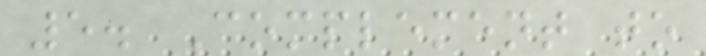5. Complement to
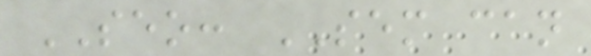SEO: SEM can
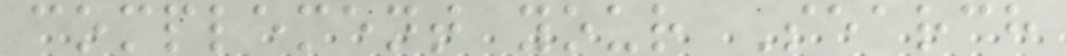complement your Search
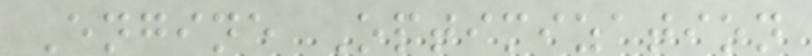Engine Optimization
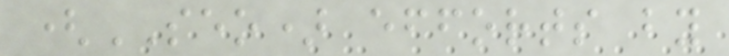(SEO) efforts by
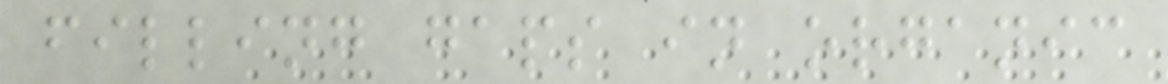filling gaps in organic
